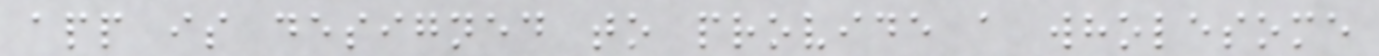app is designed to provide a wholesome
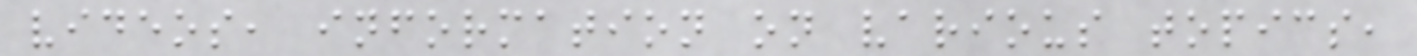videos, information on various topics,
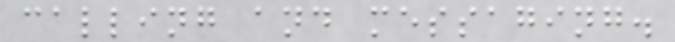calling and messaging.
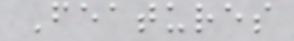Features
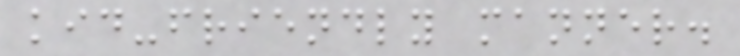kid-friendly manner.
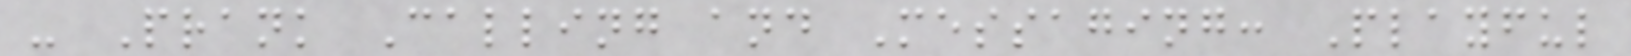- Prank Calling and Messaging: Playful
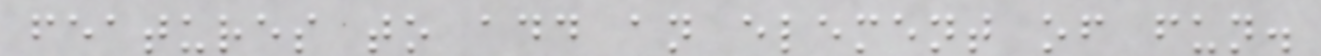features to add an element of fun.
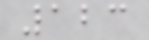123
